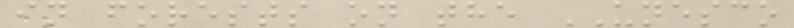in forests on the UNESCO
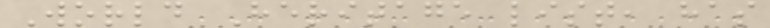World Heritage list, has
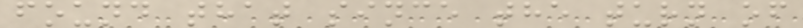found that since the turn of
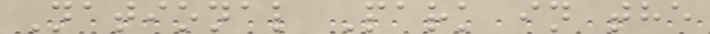National Park in the
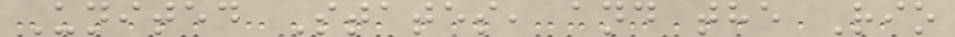United States, and the Rio
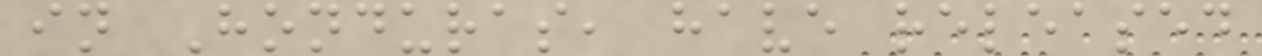in Honduras, have released
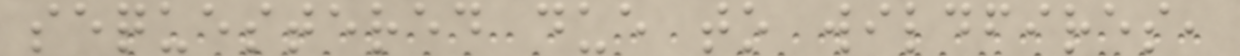sequestered due to wildfires,
